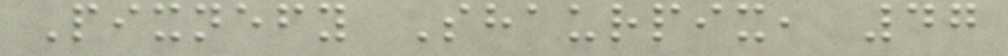Pixnefy Shaurpix, 47
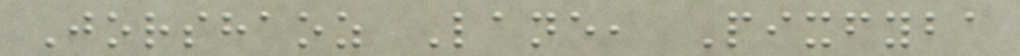Jorshaoz Lane, Pixfyba
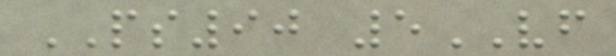PS90 5VF
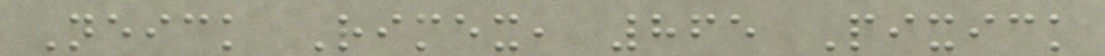Neick Rimex, 865 Pixick
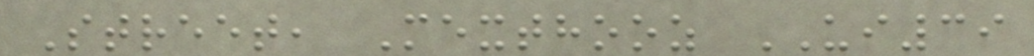Street, Mexthooz UI39
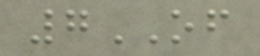7OF
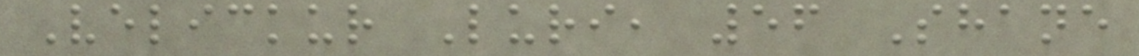Velickur Luri, 56 Shane
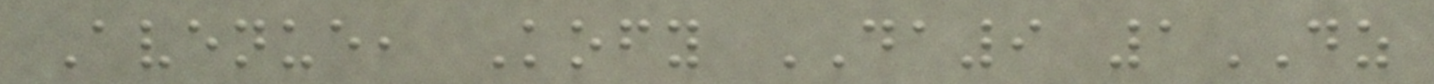Avenue, Kofy DA9 1DZ
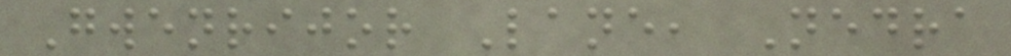Gwenrijor Lane, Nedra
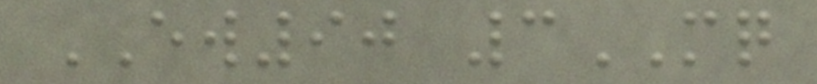EW90 3MQ
